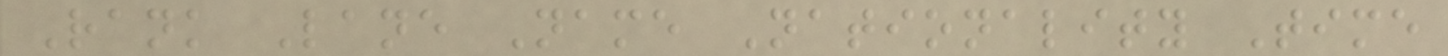Rank Lane Name Nationality Time
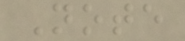Note
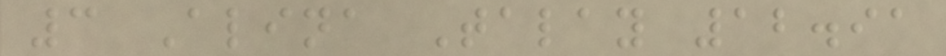3 Alina Talay 12.91
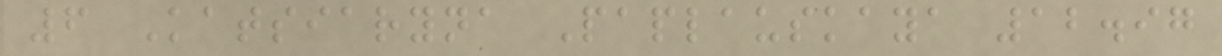6 Katsiaryna Paplauskaya 12.97
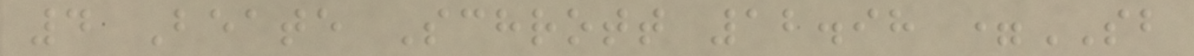4 Beate Schrott 12.98 =SB
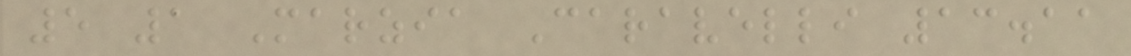5 1 Marzia Caravelli 13.11
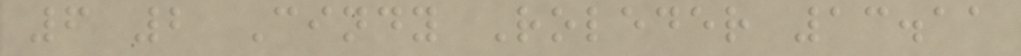6 2 Cindy Roleder 13.11
